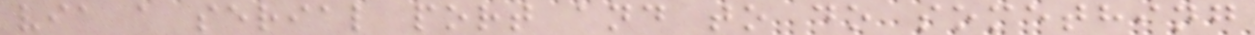via a serial port and to do something
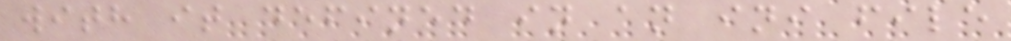with it defined in an ini file
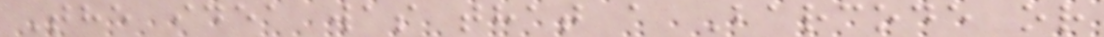The idea was that a Barcode or
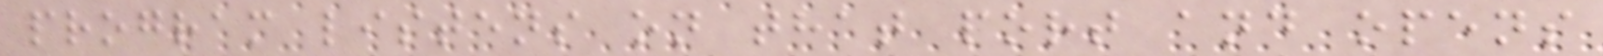program listens on that port and opens
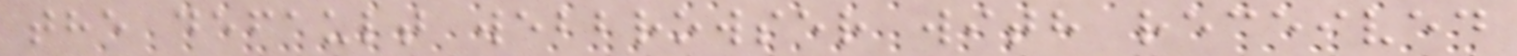the default webbrowser with received
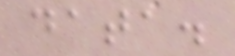data.
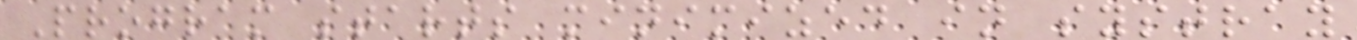Program starts minimized in systray
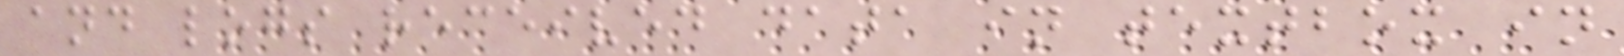and logs received data in textbox in
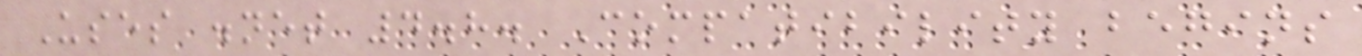Uses .net 4.8. Compatibility begins
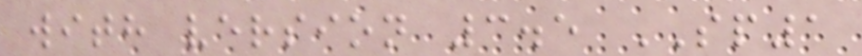with version 3.5 SP1
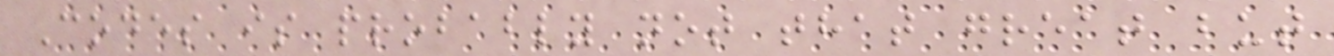Codes is probably not that great but
